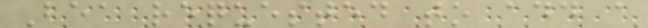Bea requested to add a
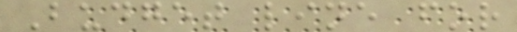Budget line for
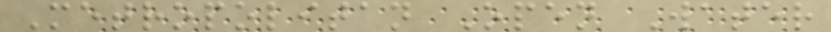Metropolitan Open Water
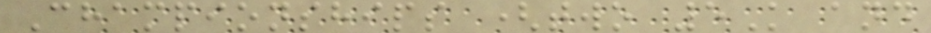Championships (two 5K and
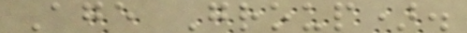Age Group).
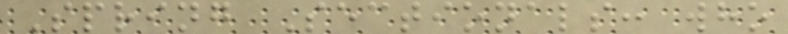Spring Sectionals: who
